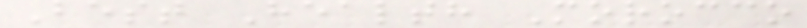Best Health Morocco
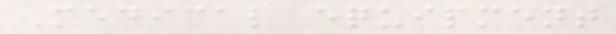Medical equipment
